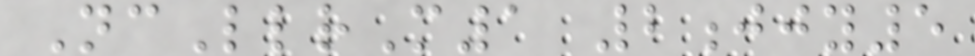NcLlrM1 2jjy5
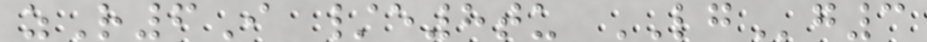zR6I /e8tu LGg3
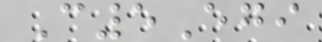C5Egi
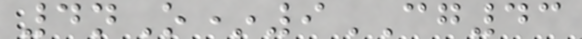4nO*9CG43
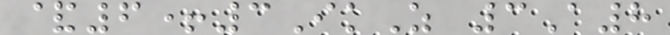&6+3IkZ 3A8
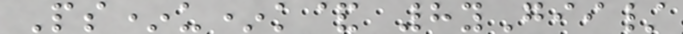Ps*u*k& 8yGii/
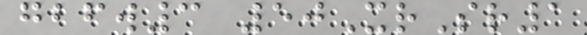gbfw3 50XrSr1
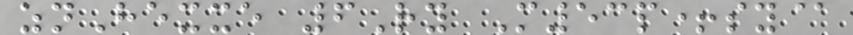znHexxe 6Ry M53p+sy@
